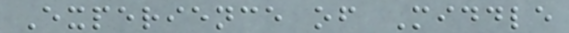Experience of Middle
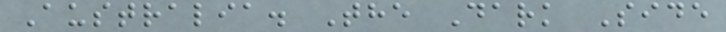Australia. The Dark Side
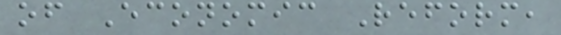of Economic Reform,
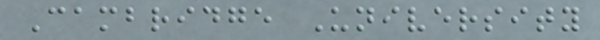Cambridge University
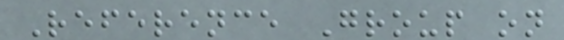Reference Group on
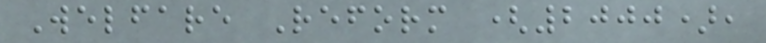Welfare Reform (2000),
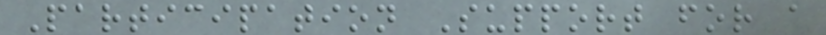Participation Support for a
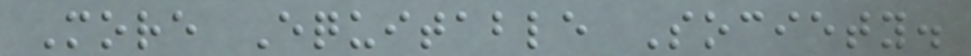More Equitable Society.
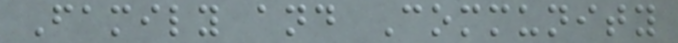Family and Community
